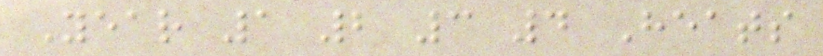Year 1 2 3 4 Heats
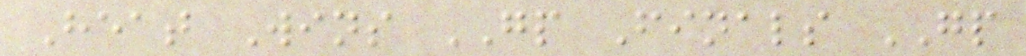Heat Wins GP Finals GP
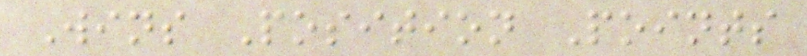Wins Position Points
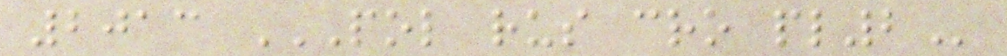2013 POL RUS CRO PL2
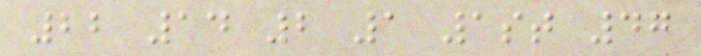22 14 2 1 1st 47
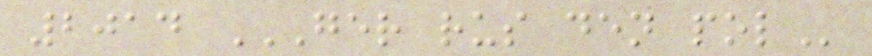2014 GER RUS DEN POL
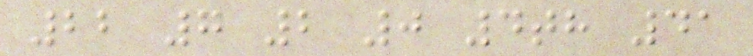22 7 2 0 4th 41
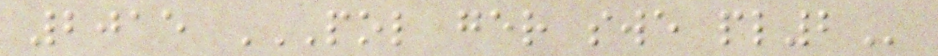2015 POL GER SWE PL2
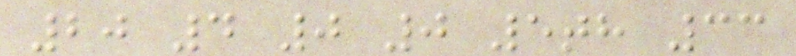20 4 0 0 5th 33
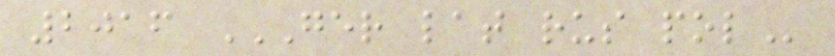2016 GER LAT RUS POL
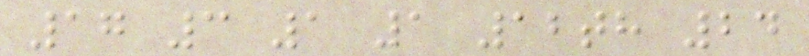17 3 1 1 12th 24
